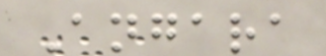Angara
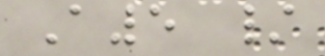A5 /
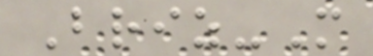Briz-M
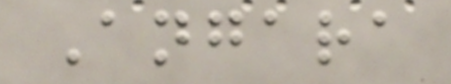Angara
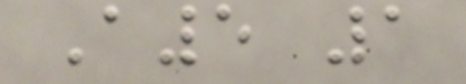A5 1
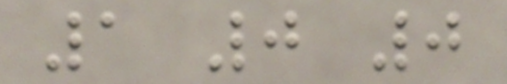1 0 0
